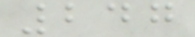247
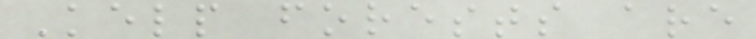Kelp forests are
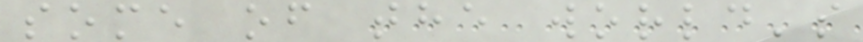some of the world's
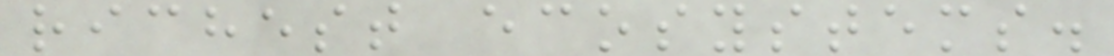richest ecosystems.
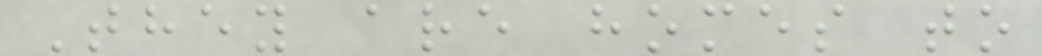They are homes to
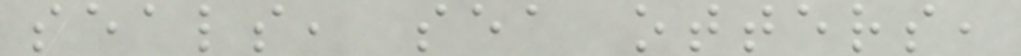seals, sea otters,
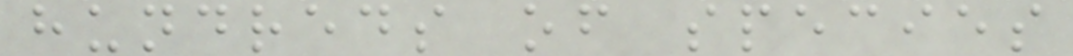hundreds of species
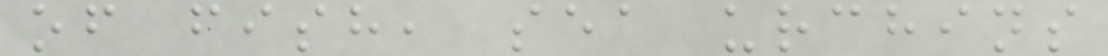of fish, sea urchins
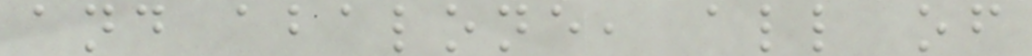and abalone, all of
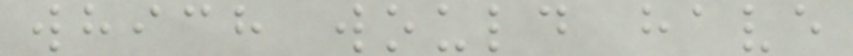which would have
